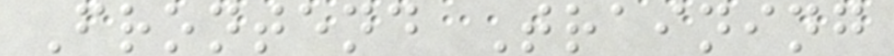Frontend Training
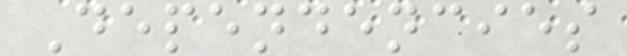Dependencies
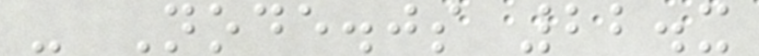- Node.js 22.x
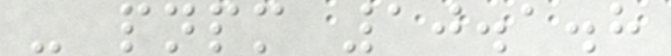- pnpm 10.1.8
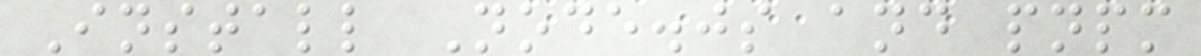Install Node.js and pnpm
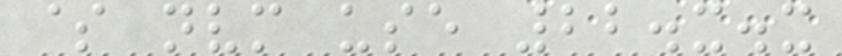$ nvm use 22.x.x
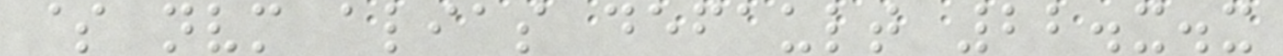$ nvm alias default 22.x.x
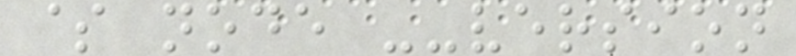$ node --version
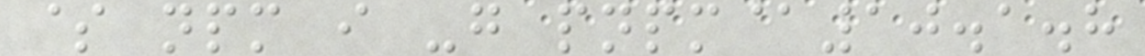$ npm i -g pnpm@10.1.8
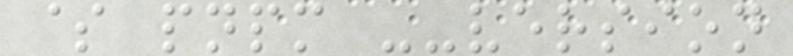$ pnpm --version
